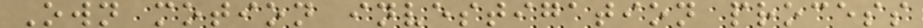Own motion investigation process
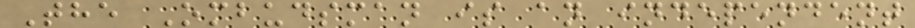The Ombudsman is an independent
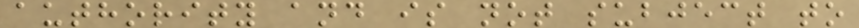authority and is not subject to
